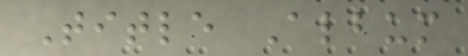Title Album
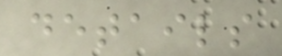details
